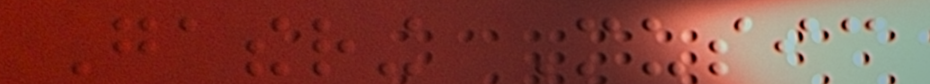Gathering Music
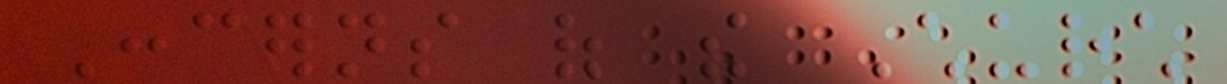Concerns of the Church
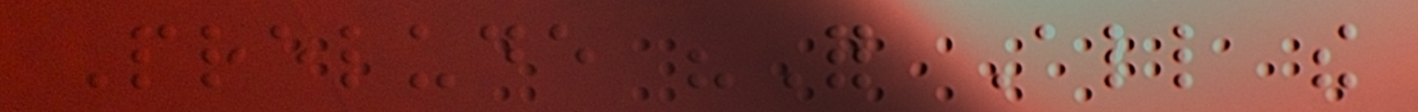Prelude "For All the
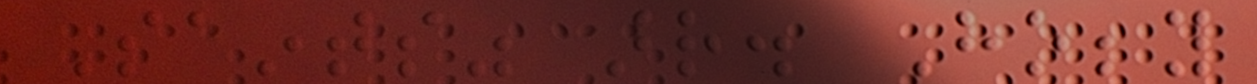Saints" arr. Hobby
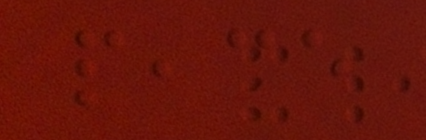peace
